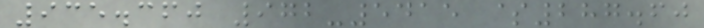935.360 972-5415 $287.60
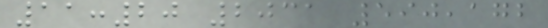11:20 2031 590,172
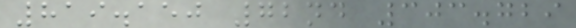819.150 72nd 303.729
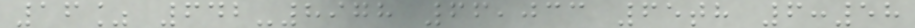16% 642-8978 66,033 65th 6:58
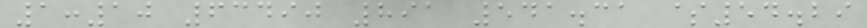1:10 63490 891 541.31 $54.29
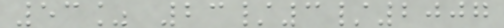53% 23/3/2007
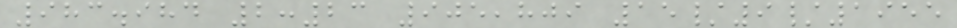983.984 2:23 905,809 15/9/1955
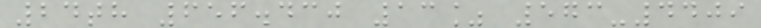24th 656.430 13% 573-4409
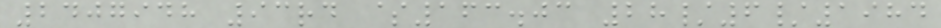2407948 93rd $163.03 28/6/1984
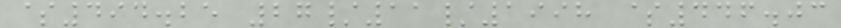$494.25 27/11/1998 $446.03
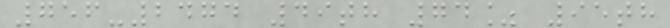756-2474 49th 74% 95th
